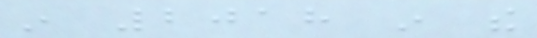in 2018 in the
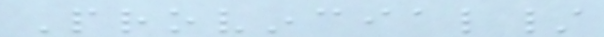Provincial/
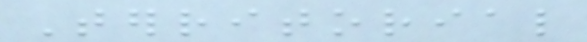Territorial
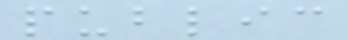public
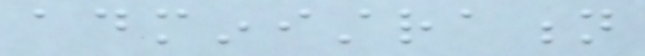administration
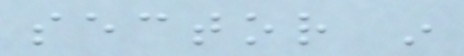sector in
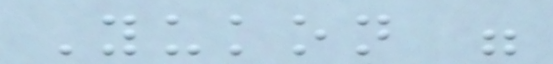Yukon were
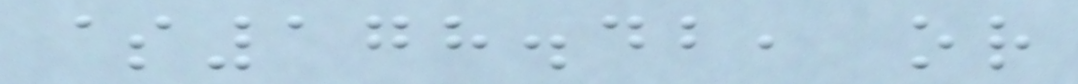$178.42, or
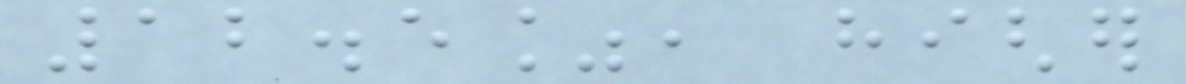12.5%, higher
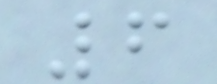6
